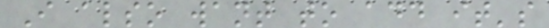I also want to add it's
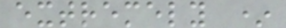extremely *
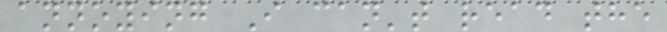annoying I can't read the
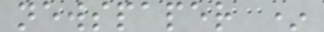newspaper *
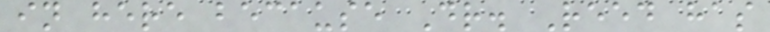in here because Dr. Reed has
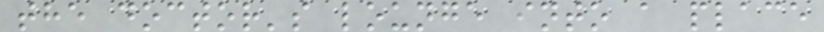the doctor's lounge into a place
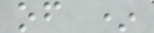of *
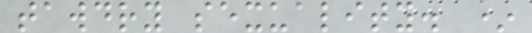tawdry sexuality. *
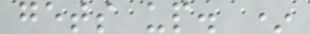gets up. *
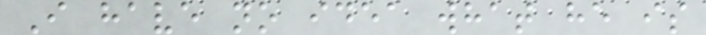I have no idea what he is
